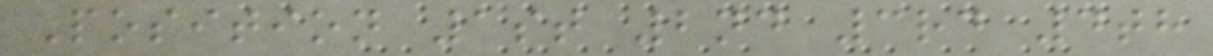Position 1st 2nd 3rd 4th
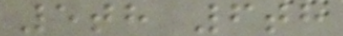5th 6th
